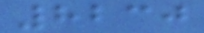8230
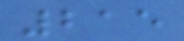215
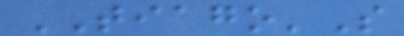TIAGO'S
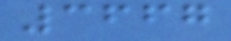3667
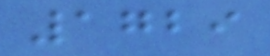1729
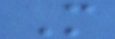M
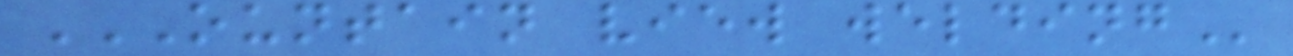OUNTAIN VIEW WELDING
